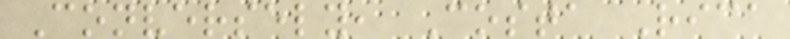Conversely, Costa Rica
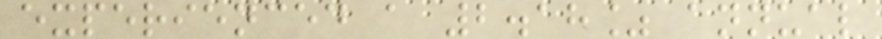experienced a 2.18% annual
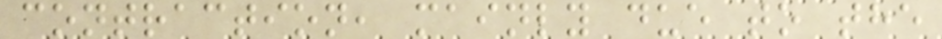contraction, mainly due to the
